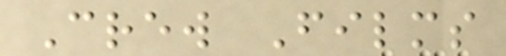Crew Films
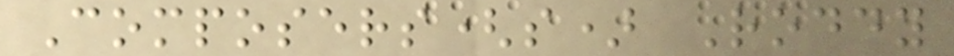Composers(s) Roddy
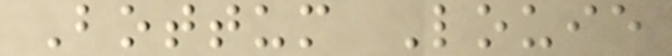Bottum Louie
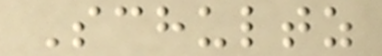Schultz
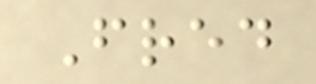Fred
